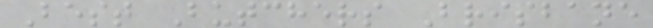Best Butchers Brisbane
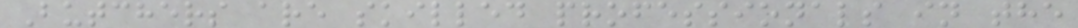Butchers are skilled professionals in the
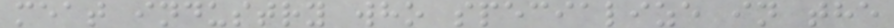meat industry who specialize in the
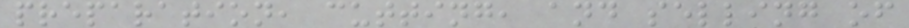preparation, cutting, and selling of
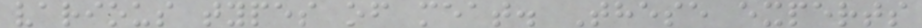various types of meat. These experts
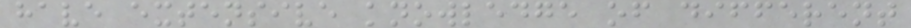have extensive knowledge of different
